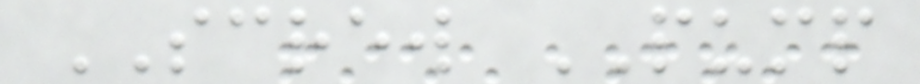SCREW PUMP
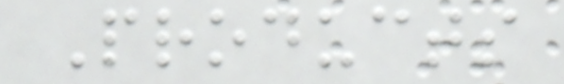Products
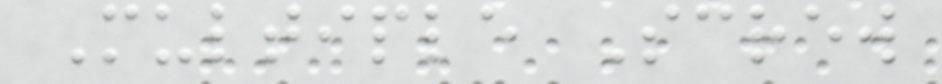Multiple Screw
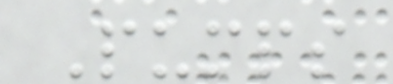Pumps
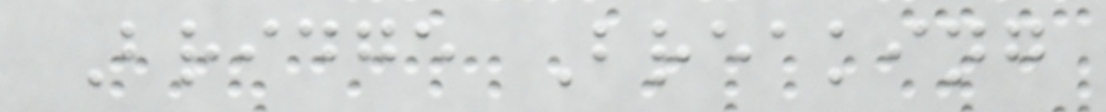Bridge Breaking
